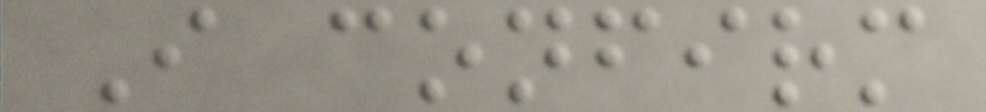I confirm
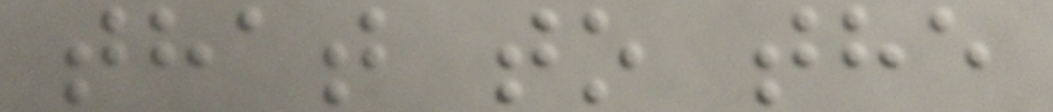that to the
